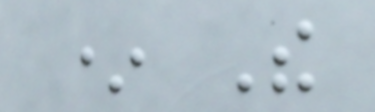* The
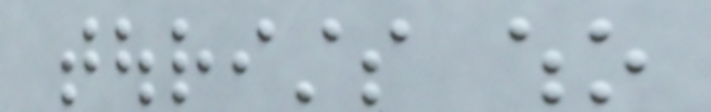tourists who
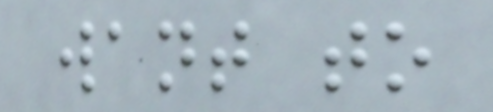want to
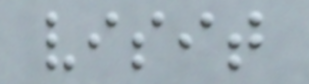visit
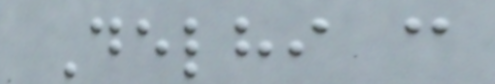Delhi can
